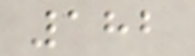182
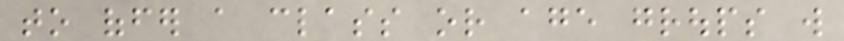to offer a class or age groups will
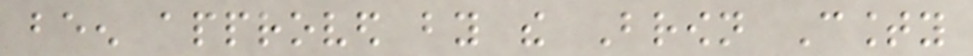been approved by the Brown County
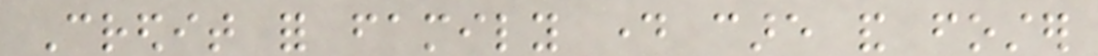Credit for family day care and foster
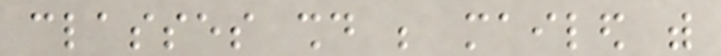classes should be mailed with
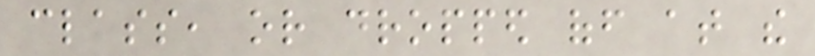class, or dropped off at the
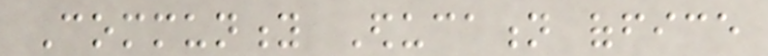Community Education office
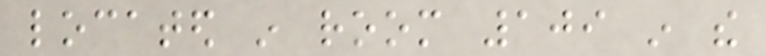located in room 109 in the
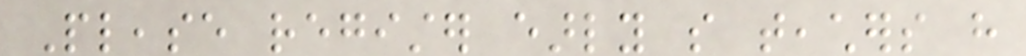Please register early so teachers have
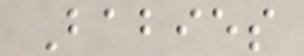Babies
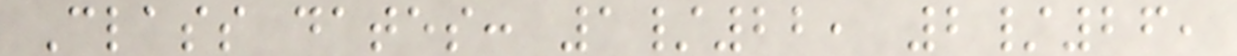Class dates: 1/22, 2/26,
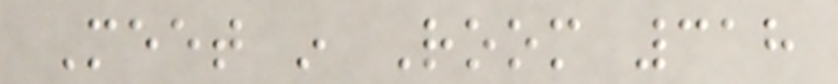Meet in Room 318
